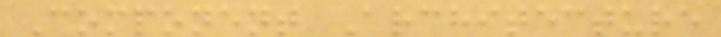Component Architecture
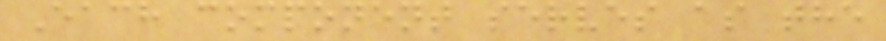Each component serves as the
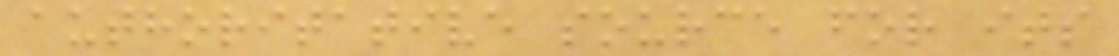authoritative source for its
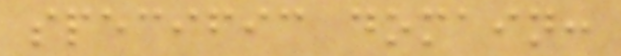specific domain:
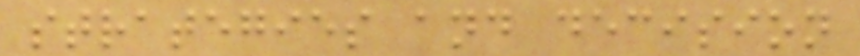strategies and decision
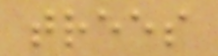trees
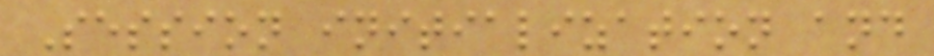Session initialization and
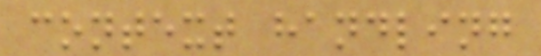context handling
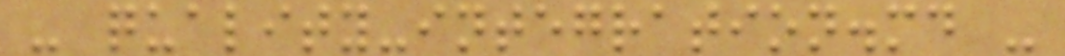- quality-integration.md -
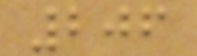206
